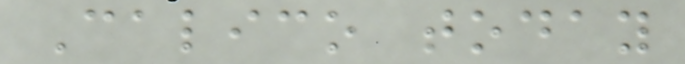Calico today
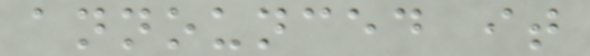announced it
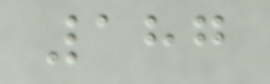187
